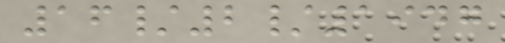16/2/1947
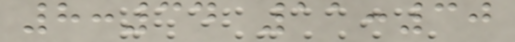8:34 11:30
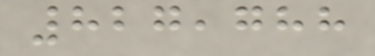827,788
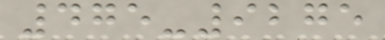475-9275
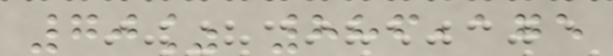70% 886,175
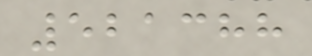521388
